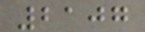2107
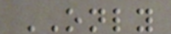ONLY
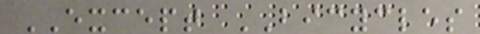EXCEPT BICYCLES
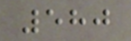580
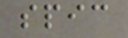spic
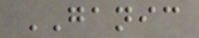GANIC
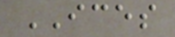ICES
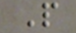P
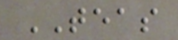TEAS
